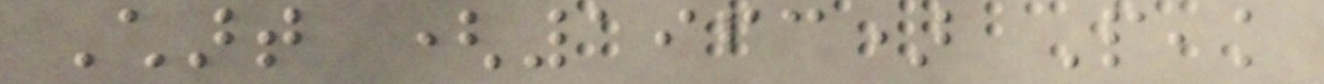Chart (1963) Peak
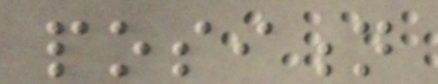position
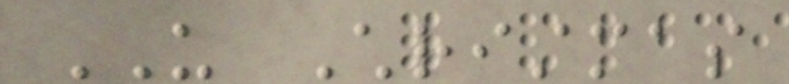US Christmas
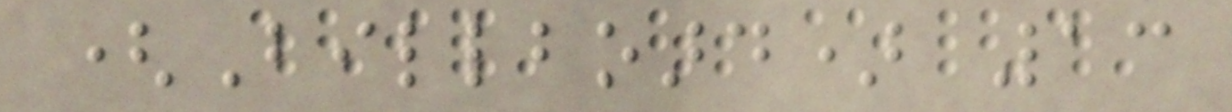(Billboard) 13
